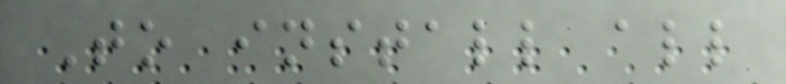To install all
